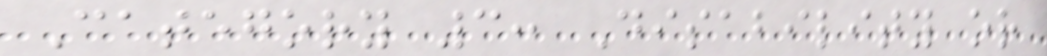Category 3: Disability or
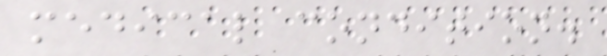medical condition.
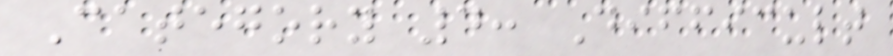Category 4: Difficult
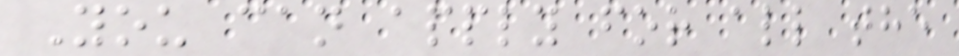You can apply for all the
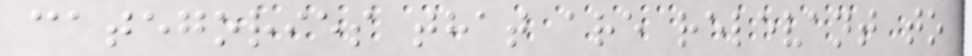categories that are relevant to
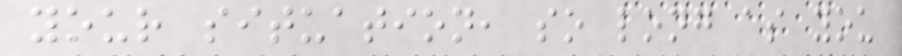your situation, so long as you
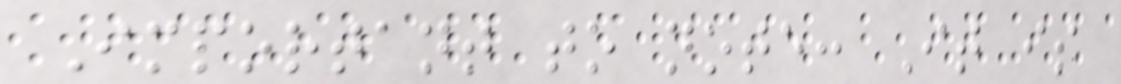Important to note: It is
